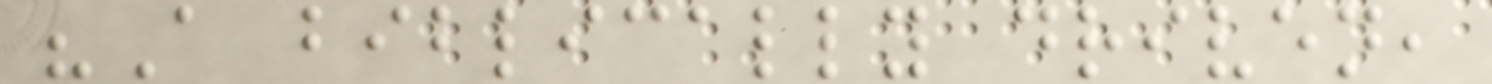"A biblically driven,
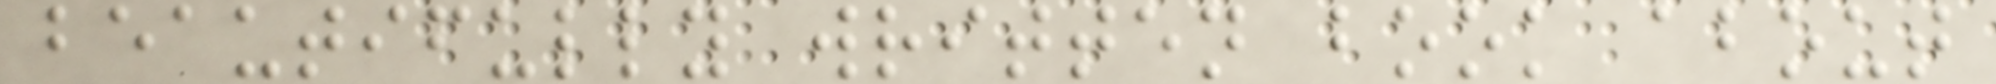beautifully written book about
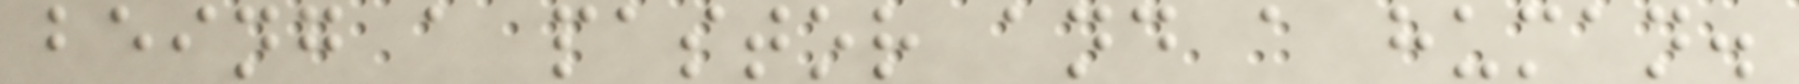being a pastor and a human.
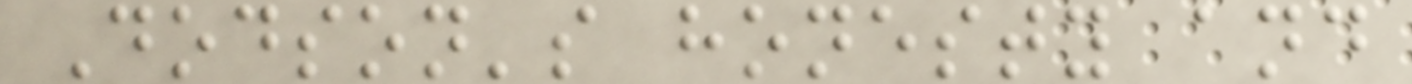Dodson's honesty and
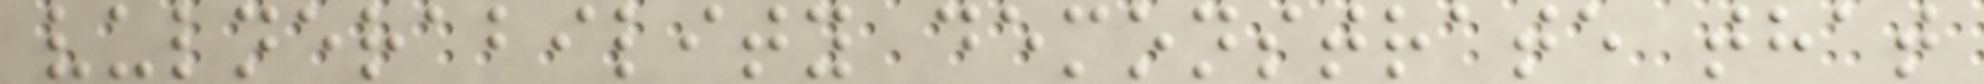vulnerability demonstrate that
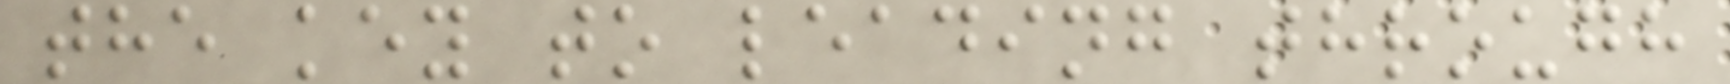the key to leading through
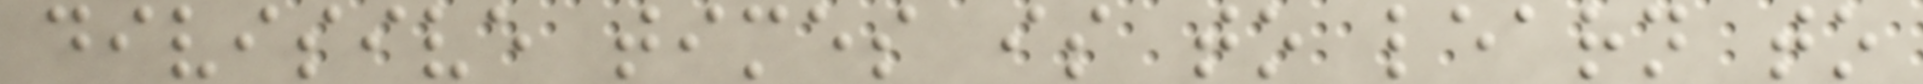divisive times is to learn to
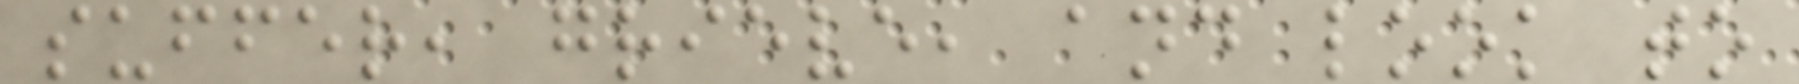suffer, grieve, and look to
